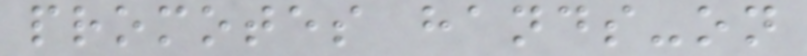promotes hands-on
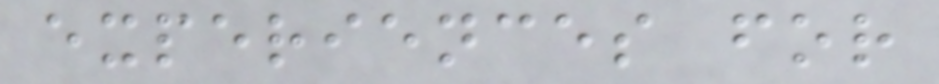experiences for
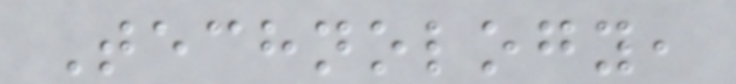Technology,
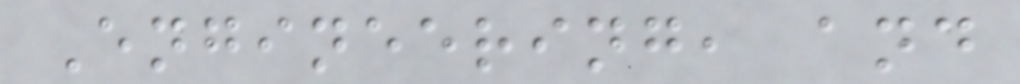Engineering, and
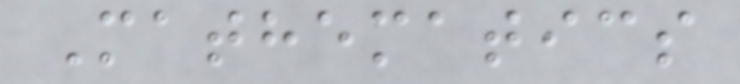Mathematics
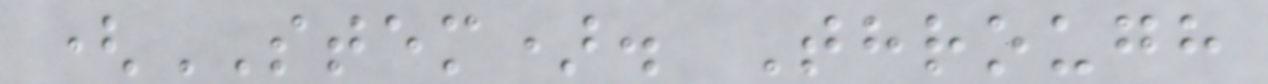(STEM). Through
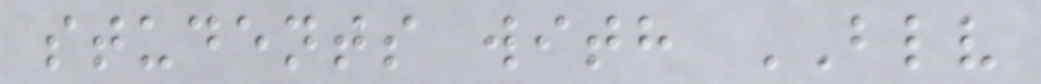students with BLV
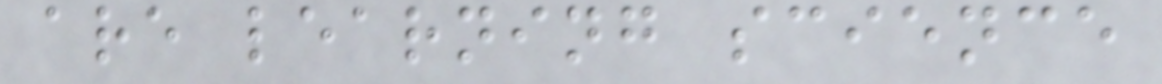are learning science
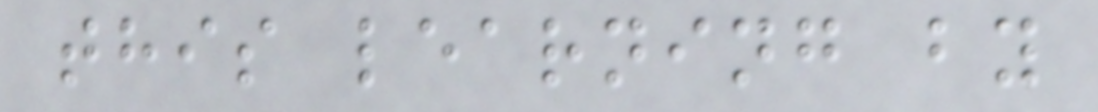this learning by
